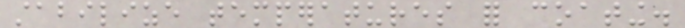stabilize temperatures for coating.
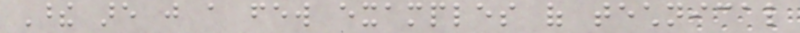These are just a few examples of technical
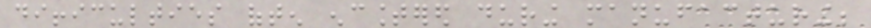difficulties often encountered during manufacturing;
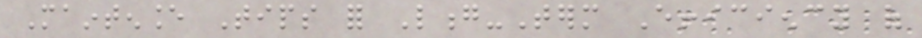Maintenance Tips for Long-Term Efficiency of
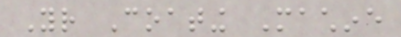Your Coating Machine
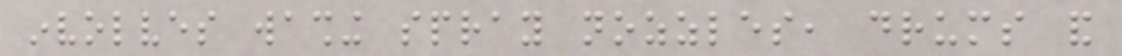involves washing spray nozzles, drums and
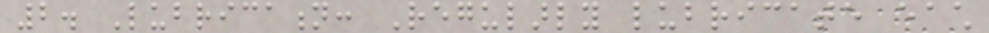2. Lubrication: Regularly lubricate each
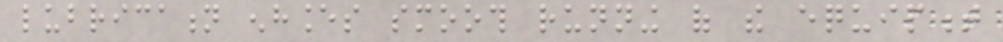lubrication enhances smooth running of the equipment
